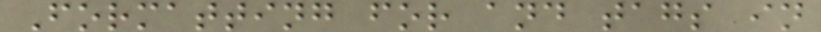Formatting for and tags in
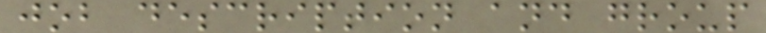job description and group
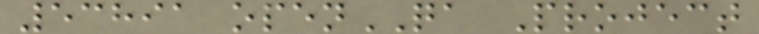53891 openQA Project
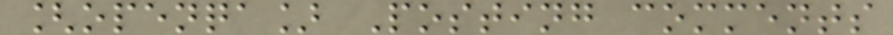[openqa] Posting comments
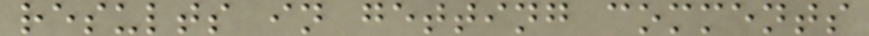results in getting comments
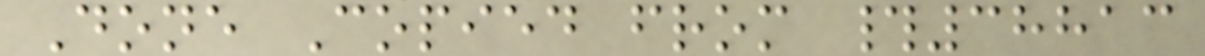Done Copied from #38813
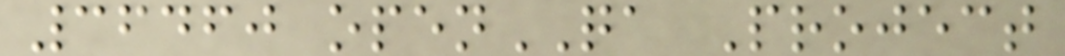36460 openQA Project
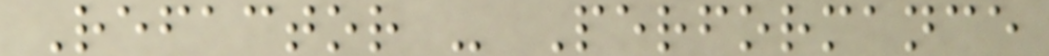Refactor - Performance
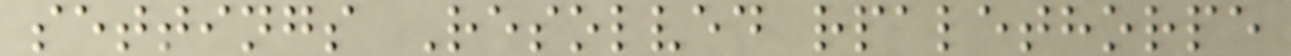settings Resolved rpalethorpe
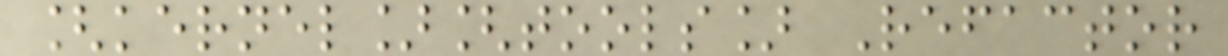[kernel][tools] Refactor
